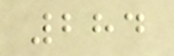284
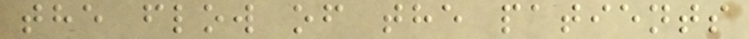the flow of the patients
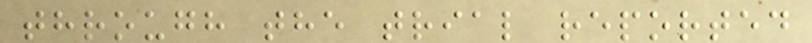through the trial reported
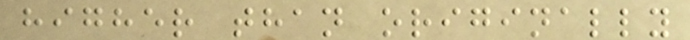higher than originally
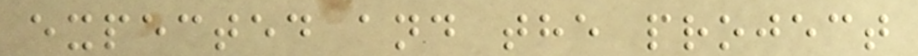expected and the project
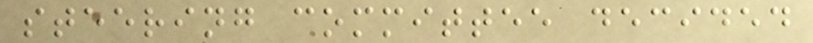steering committee decided
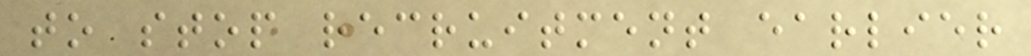to stop recruitment earlier
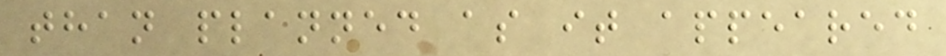than planned as it appeared
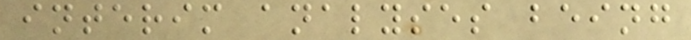interim analyses being
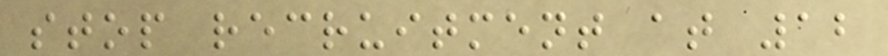stop recruitment at 12
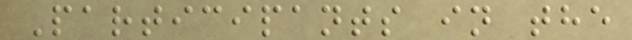Participants in the
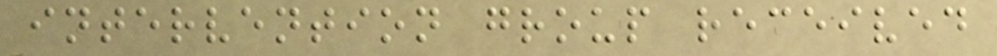intervention group received
